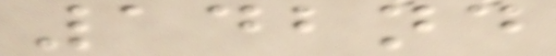142nd
